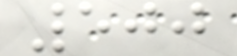500
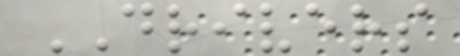DRIVERS
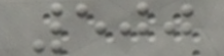500
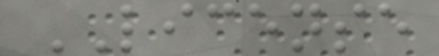LICENSE
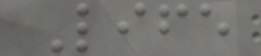Life
